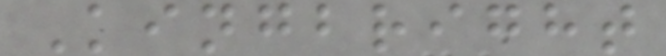Kingbright
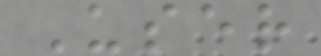User
